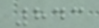843
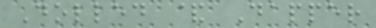Dolled & Dapper
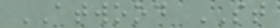ATWOOD ST
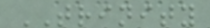TRINITY
